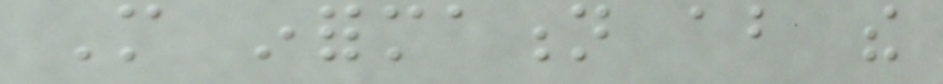More information about the
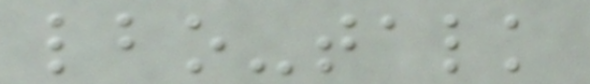lbo-talk
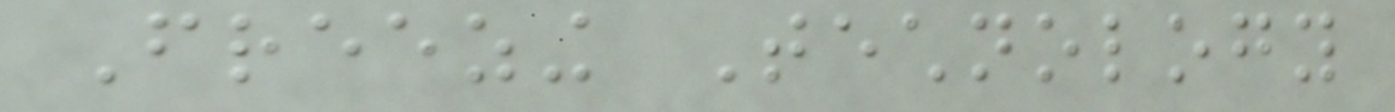Freezing Technology
